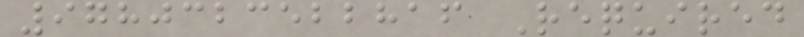9780323522816 Required
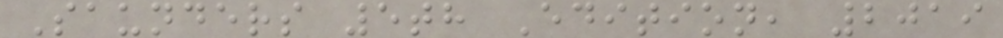Saunders 5th Edition, 2019
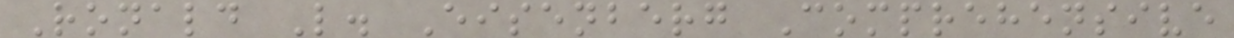Ronald L. Eisenberg Comprehensive
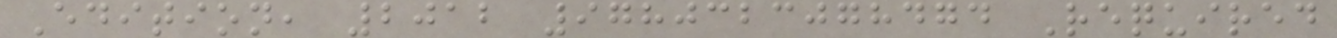Edition, 2012 9780323078474 Required
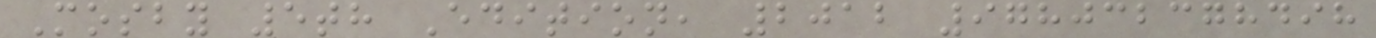Mosby 5th Edition, 2012 978032378498
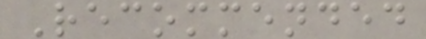Recommended
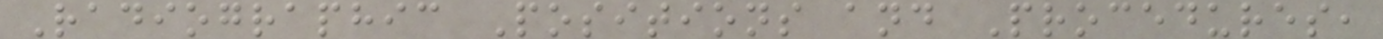Radiographic Positions and Procedures,
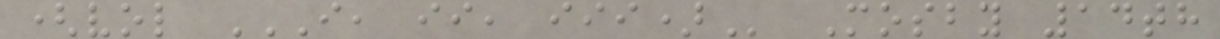(vol I, II, III) Mosby 14th
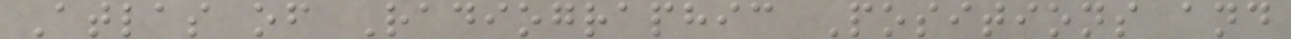Atlas of Radiographic Positions and
